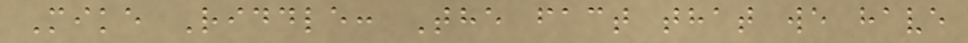Mike Riddle: The fact that we have
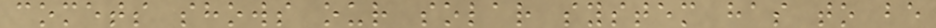comets shows our solar system has to be
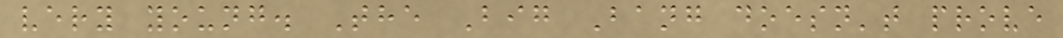very young. The Big Bang doesn't prove
